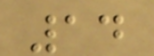14
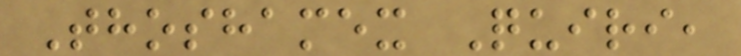Thoshamex Quiri,
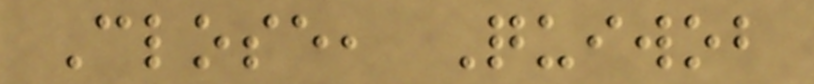Close, Quiwob
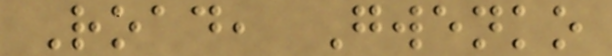Road, Gwenko
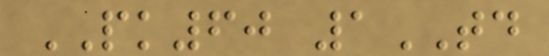PK60 1TD
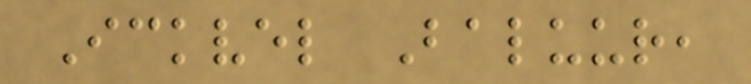Ickvel Baluur,
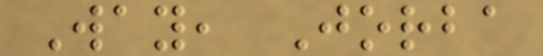Way, Jorba
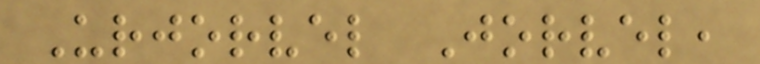Urjorvel Jorvel,
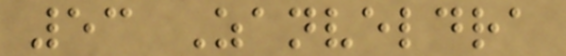53 Zanveldra
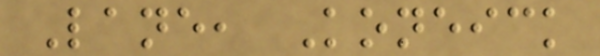Lane, Koneick
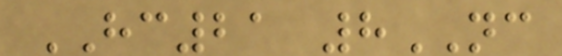HC21 8NC
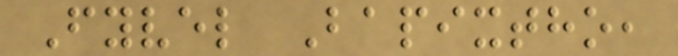Fyvel Bapixtho,
